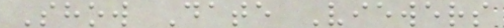Show Date Viewers
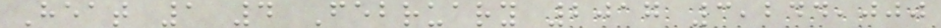Heat 1 4 February 2017 3,244,000
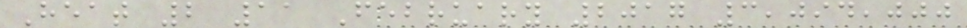Heat 2 11 February 2017 3,094,000
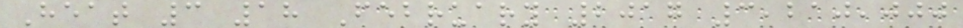Heat 3 18 February 2017 3,210,000
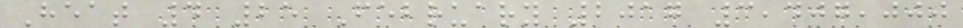Heat 4 25 February 2017 3,407,000
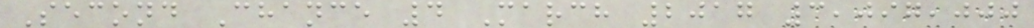Second Chance 4 March 2017 3,097,000
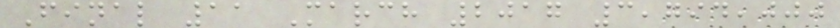Final 11 March 2017 3,794,000
